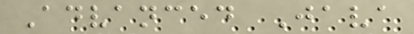Advanced Java
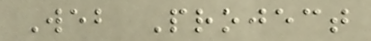Web Project
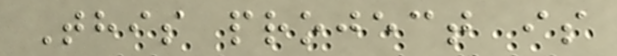This project is
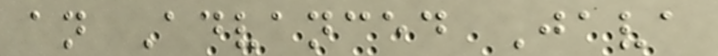an Advanced Java
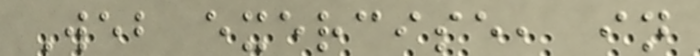Web exercise, in
